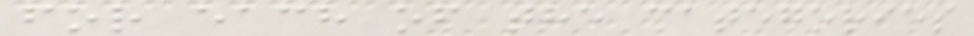for each of the categories
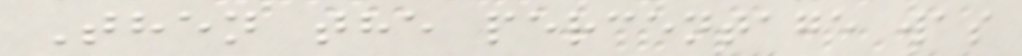Then the percentage was
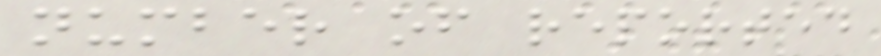number of reported
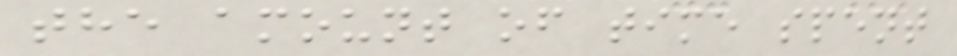the amount of time spent
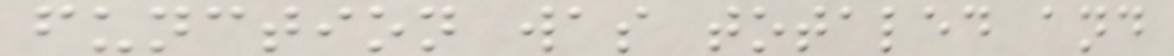function was totaled and
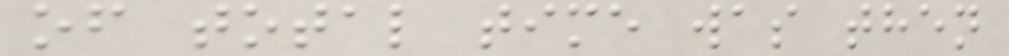of total time was then
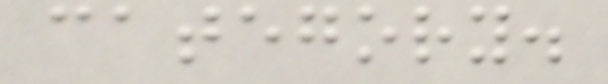category.
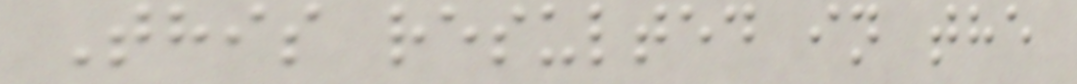This resulted in the
